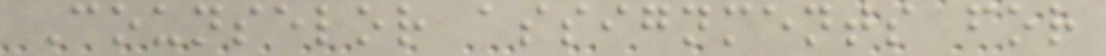Counselor assignments for
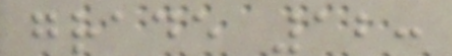grade 12:
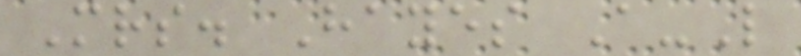Mrs. Hayes A-L
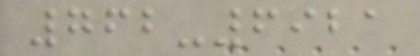762-6921
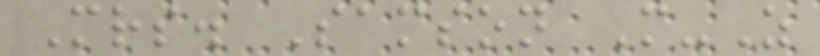Mrs. Samson M-Z
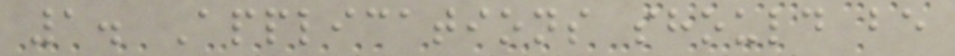1. Applications should be
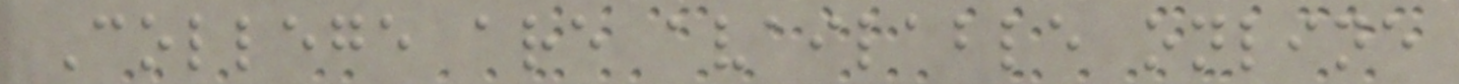College are available online
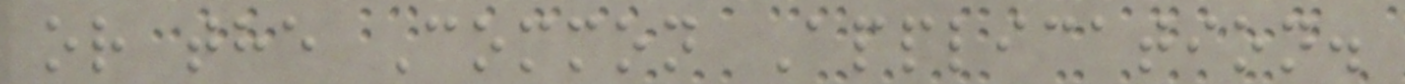or the Common Application.
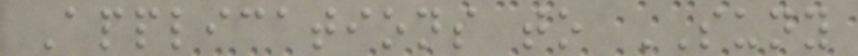Applications to SUNY
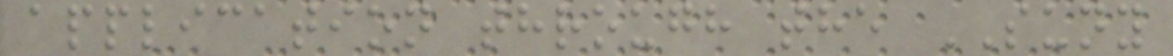application through the SUNY
